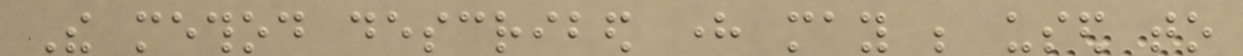The method described here may be used to
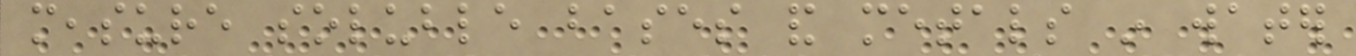measure soluble bases and metals in water
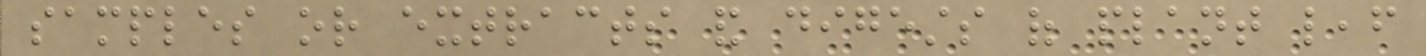samples or extracts and digests of plant leaf
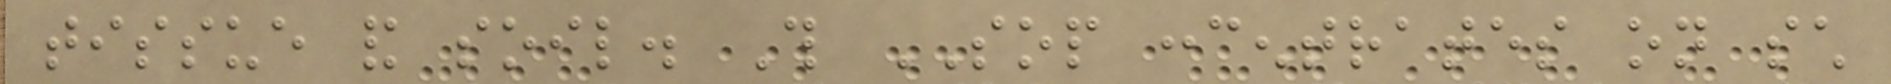tissue and soil. This SOP concentrates on such
